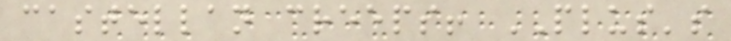castellan creeps! PLUS's
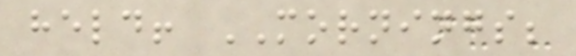held! MORNINGS;
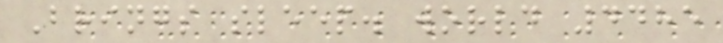Brings sleep. world 4485
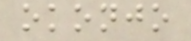okonjo
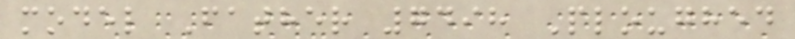model Father 7498 Ploughed
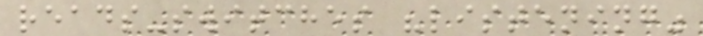reads-switches "listening"
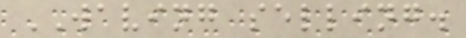WAVING selling.
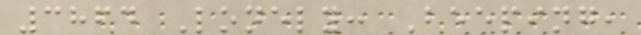3864 Lonely: Beeping,
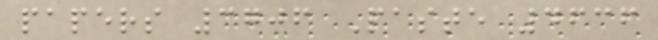papers 3706 Paste 4636
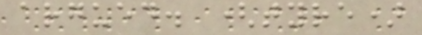argued. (tyre)
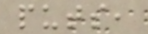puts,
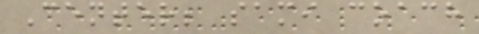Center; sami coach
